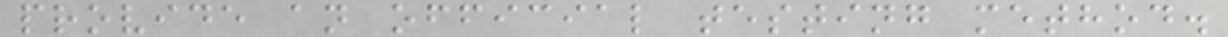provide an official testing method.
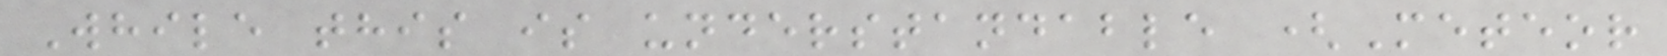While this is understandable (Meteor
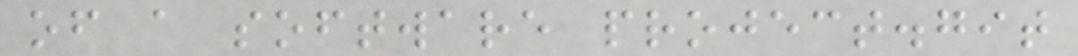of a software project.git
